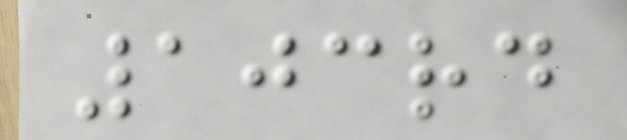103rd
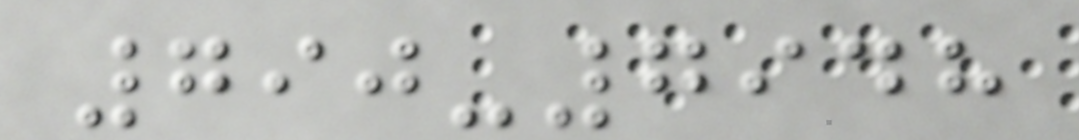790-7948
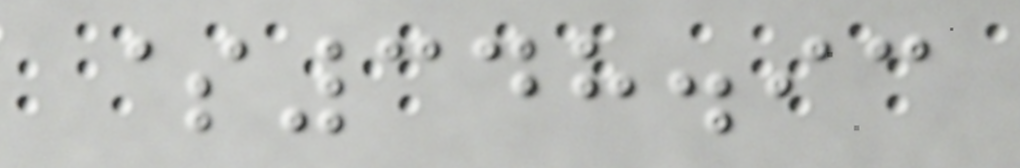$348.93
